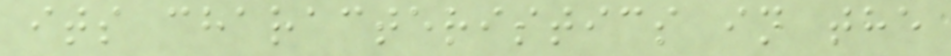its characteristics in the
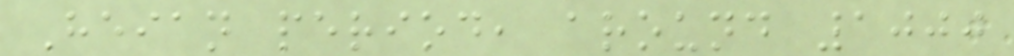Heian period, around 1000
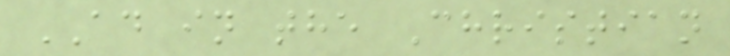AD in the Christian
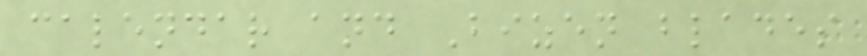calendar and Bizen blades
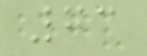73
